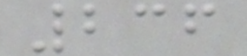236
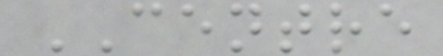CENTRE
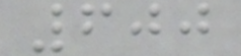600
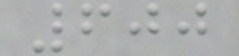600
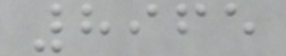8965
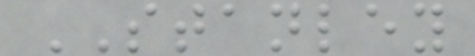STANLEY
